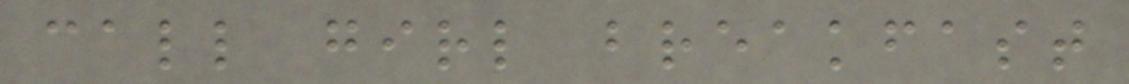call girl breakfast
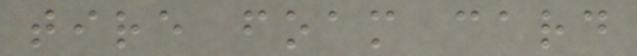tire foam card
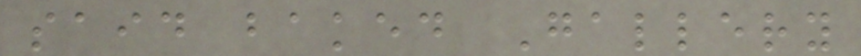said baked Gallery
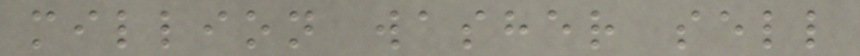million washer sell
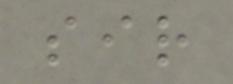sir
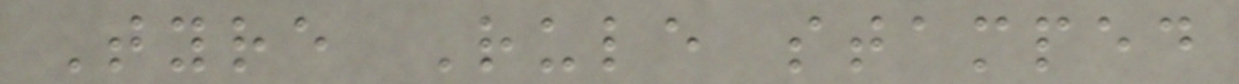Tyre Rule stamped
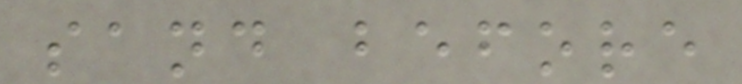sand before
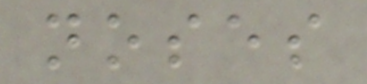noses
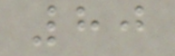80
